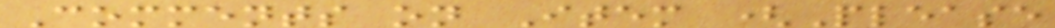Comments on Item (Please
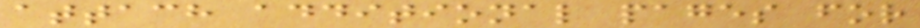attach additional pages for
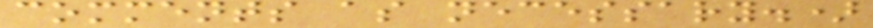comments as necessary.)
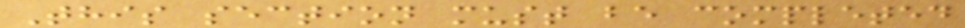This section must be completed
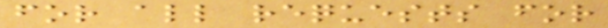for all requests for
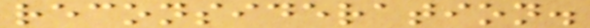reconsideration.
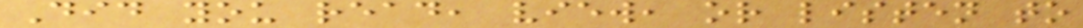Did you read, view, or listen to
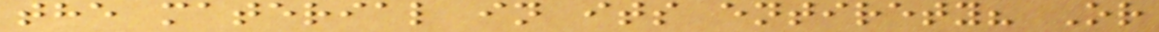the material in its entirety? Or
